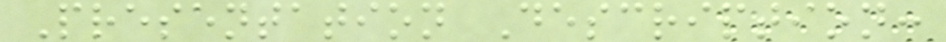Presentation Description:
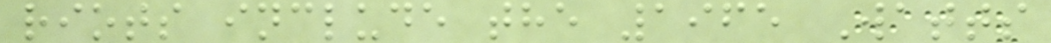riots include the 1965 Watts
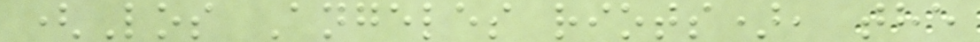(Los Angeles riots), the
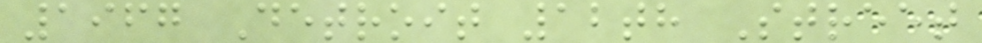1967 Detroit 12th Street
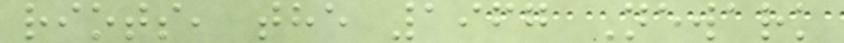riots, the 1967 Newark
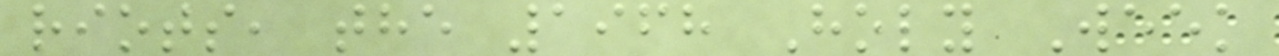riots, the 1968 Holy Week
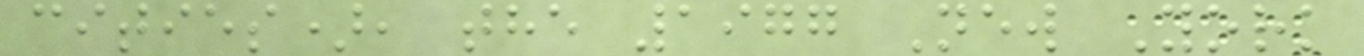cities), the 1977 New York
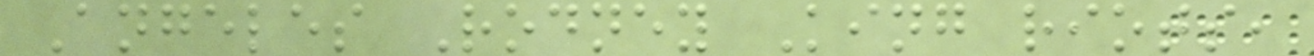Angeles Rodney King riots,
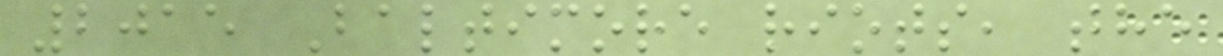2015 Baltimore riots, the
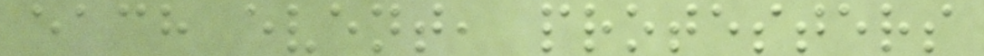each event, protesters
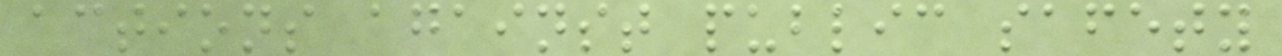actions against public safety
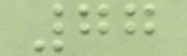77
